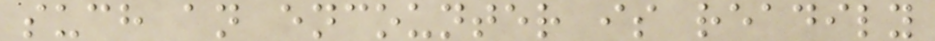such an encounter is readily
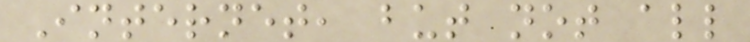Internet, but not all
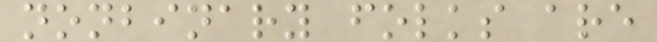nonbinary folks are
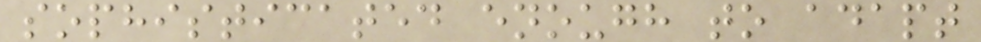sophisticated enough to adapt
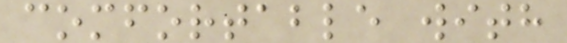comfortable with
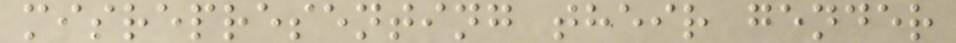misrepresenting their gender
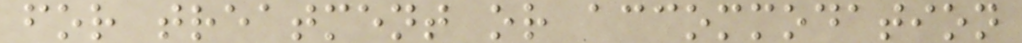for treatment or accommodation
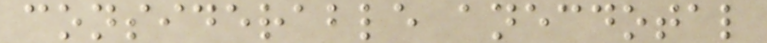considerable anecdotal
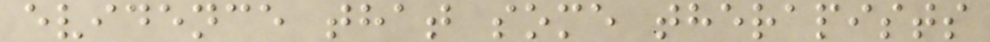evidence that some therapists
